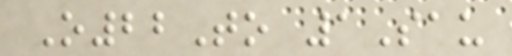O22To 1Sau
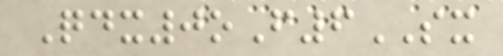Qdx0oF6SX
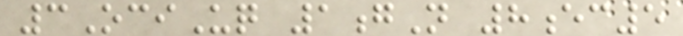3OciUq 1gN 8ec5
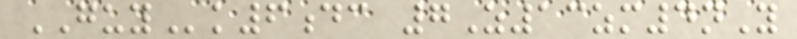GUYk6dc 7Z13zm4nY
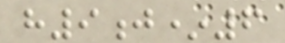h9j*6
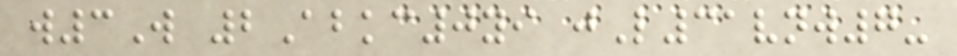w3W 2Abkc0yi jL31vnw7-
